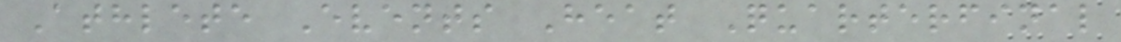Athlete Events Heat Quarterfinal
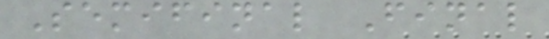Semifinal Final
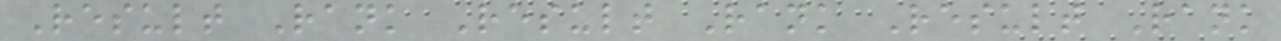Result Rank Result Rank Result Rank
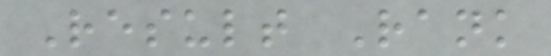Result Rank
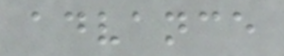advance
